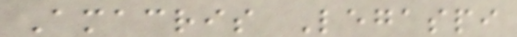Amacris Legaspi
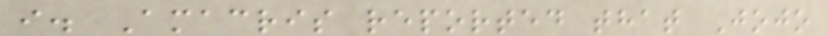i. Amacris reported that Jojo
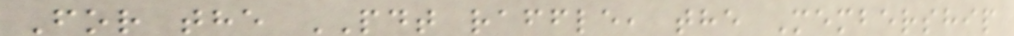For the PDT raffle, the Membership
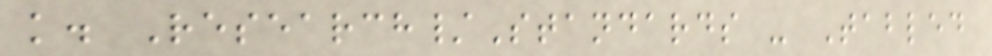k. Research/Standards - Tabled
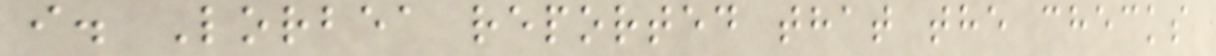i. Lorbea reported that the checks
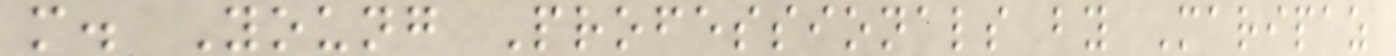m. Young Professionals by Maripaz
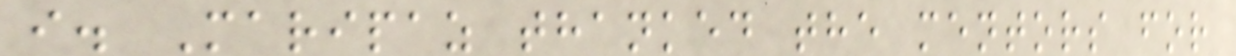i. Maripaz thanked the mentors for
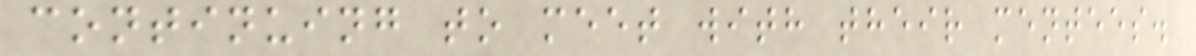continuing to meet with their mentees.
